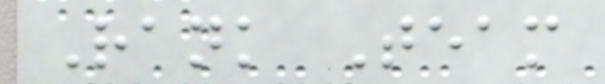Rank Team
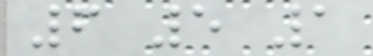6 5 1
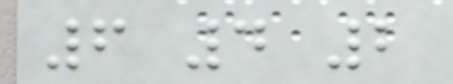6 4 2
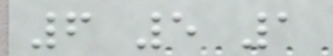6 5 1
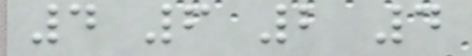4 6 2 4
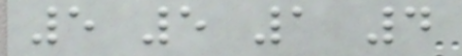5 5 1 4
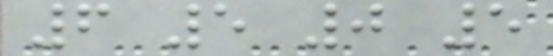6 5 0 5
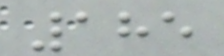185
